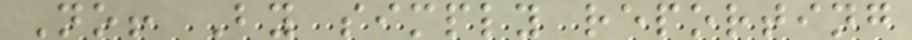No! By simply reporting
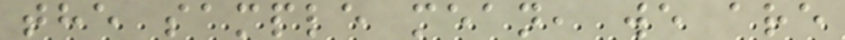the sample mean, we are
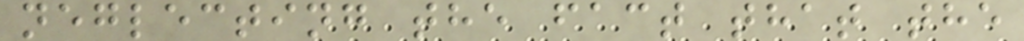neglecting the fact that the
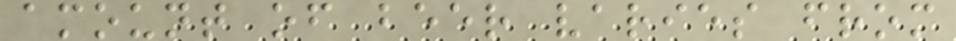amount of beer varies from
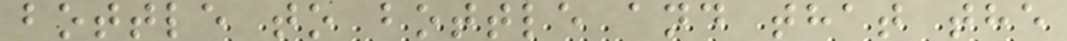bottle to bottle and that the
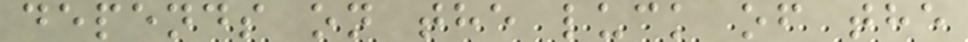depends on the luck of the
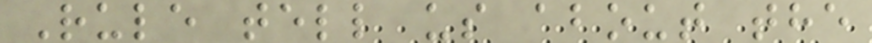Rule tell us about the
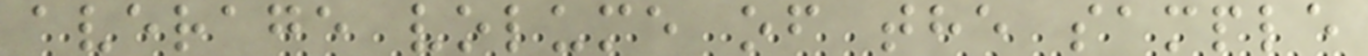average volume of the sample
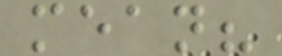mean?
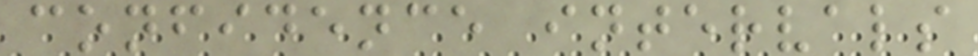confidence intervals
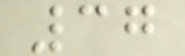37
